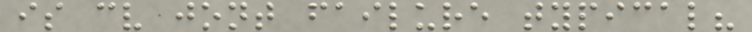is cv jont failure typical?
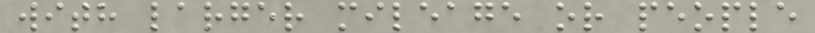with larger mileage or people
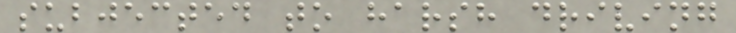subjected to harsh driving
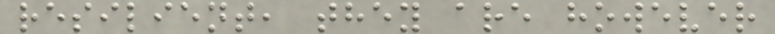resilient, they are however
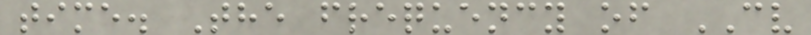time. The frequency of CV
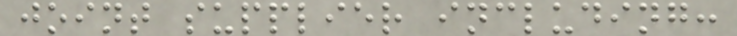joint supplier including:
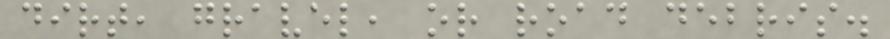dirt, gravel, or road debris.
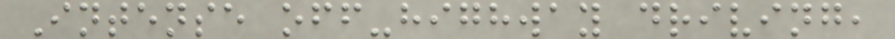Intense off-highway driving,
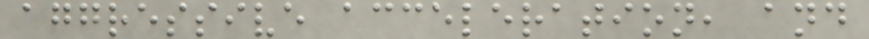aggressive acceleration, and
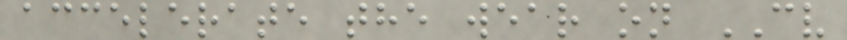accelerate the wear on CV
